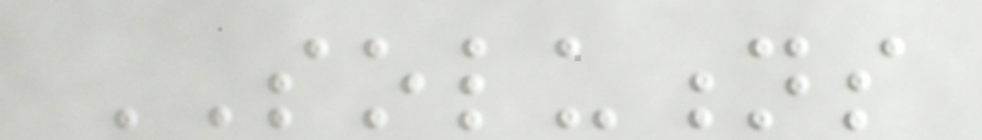SOLUTIONS
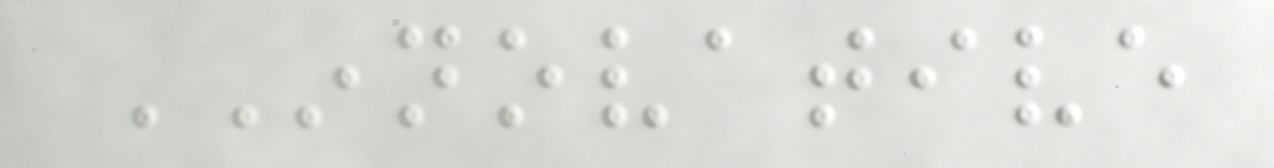INNOVATIVE
